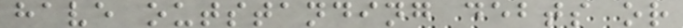have outstanding debts or
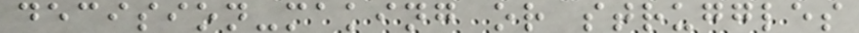decision-making or struggles
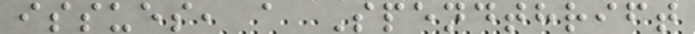issues, a Spendthrift
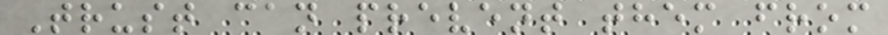Trust can prevent them from
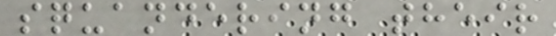squandering their
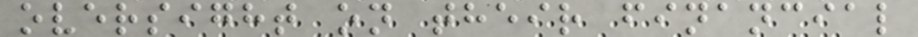oversight on their financial
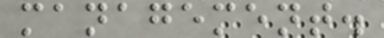management.
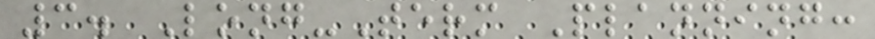3. Long-Term Planning:
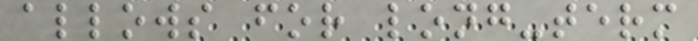allows for long-term
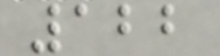122
